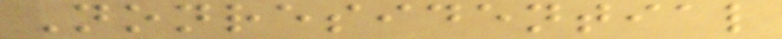Nonresidential
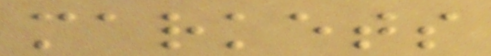markets
